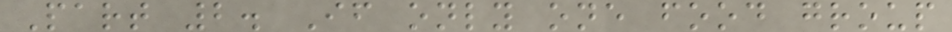Part 2. If only one food group
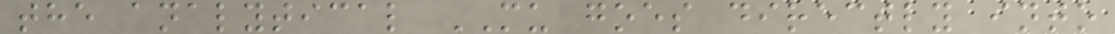the analytical MU goes directly into
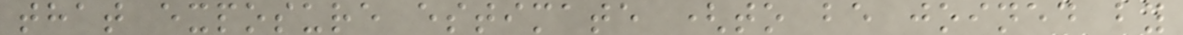that exposure estimate (to be joined by
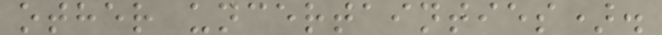other uncertainties).
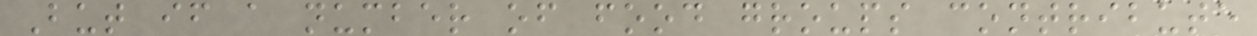But if a number of food groups contribute
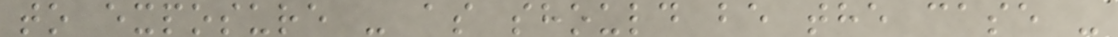to exposure - as should be the case -
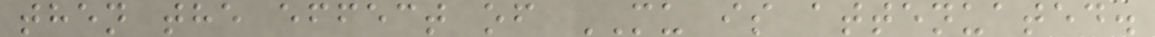then the effect of MU is attenuated.
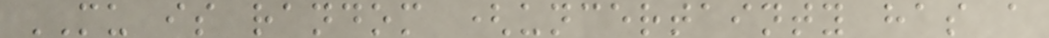MU is random (uncertainty has a
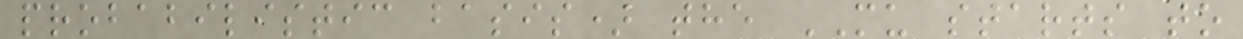probabilistic basis) the MU starts to
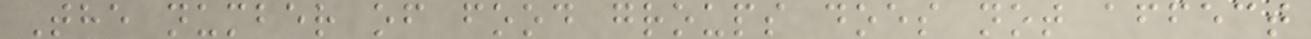The number of food groups does not affect
